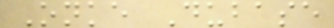Onke Dubase
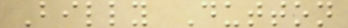Billy Dutton
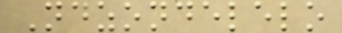Ndzondelelo
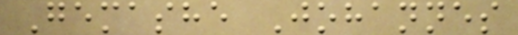Gemashe Johannes
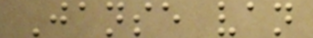Janse van
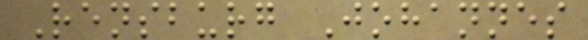Rensburg Johannes
